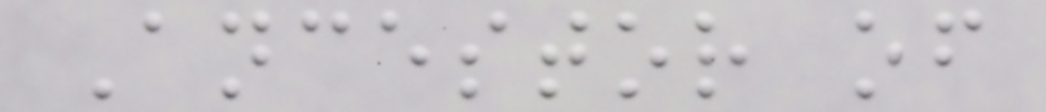Ancestor of
